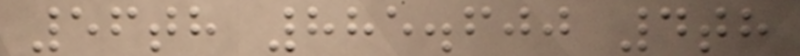56th 885.600 4th
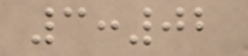3:02
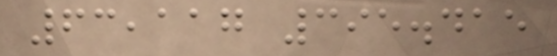63,117 395.415
